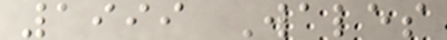1999 Wales
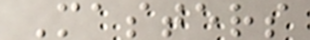Masters
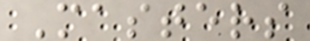Masters
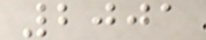2001
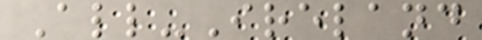All-Ireland
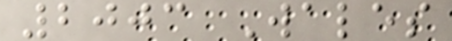2003 Wales
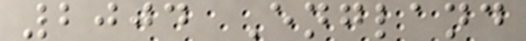2004 England
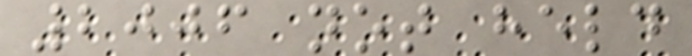2006 not held
